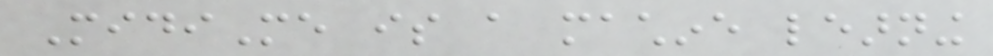MidiMe is a machine learning
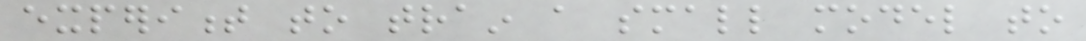experiment to train a small model to
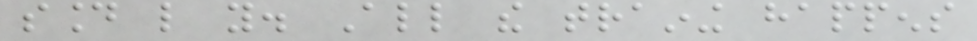sound like you. All the training happens
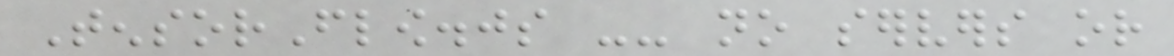TensorFlow.js -- no servers or
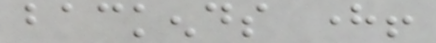backends here!
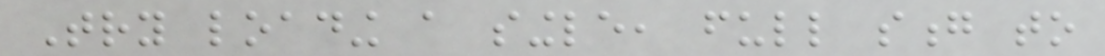Try loading a single, full song to
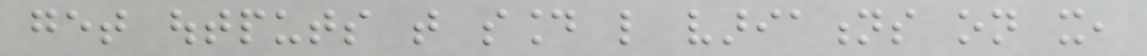get outputs that sound like variations on it,
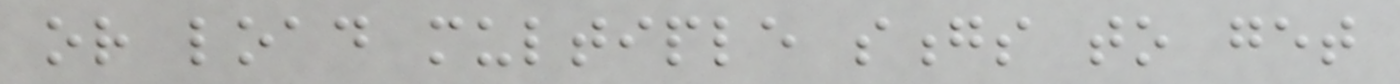or load multiple songs to get
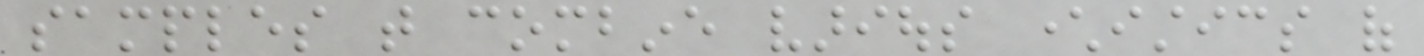samples that combine various characteristics of
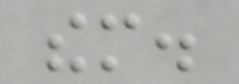them.
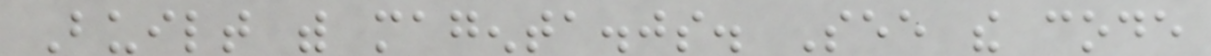Built with magenta.js. See the code
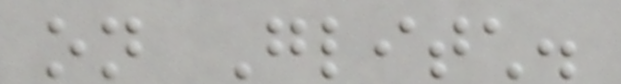on Glitch.
